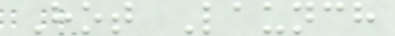Hot Launch
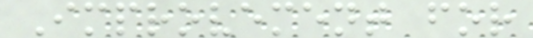Improvement for
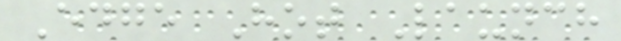Edge Hot Launch
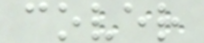cover
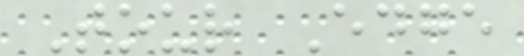Tour Edge
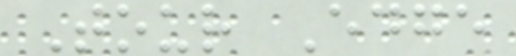Tour Edge
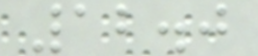12.0
